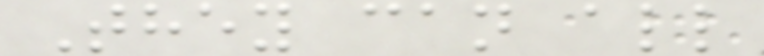They can all
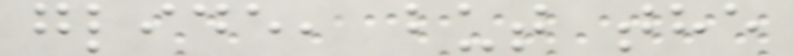glide, but the
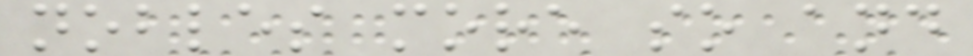nobles more so and
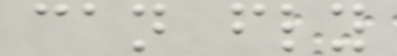can fly
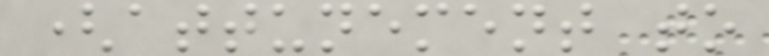(attunement to
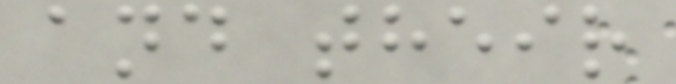and their
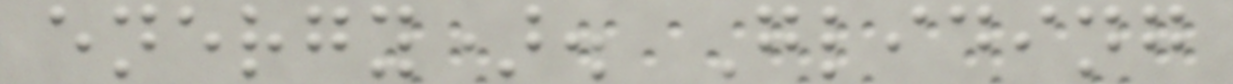energy). Gliding
